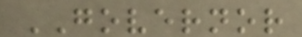GOVERNOR
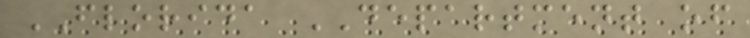FLORIDA DEPARTMENT of
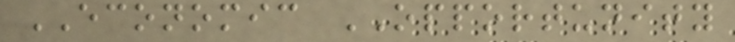ECONOMIC OPPORTUNITY
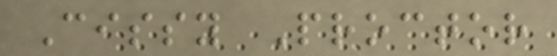Cissy Proctor
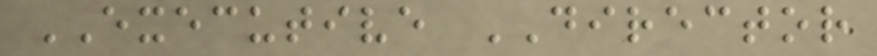EXECUTIVE DIRECTOR
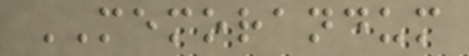MEMORANDUM
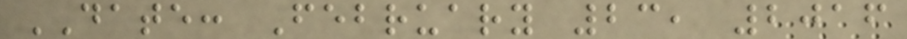DATE: February 23, 2016
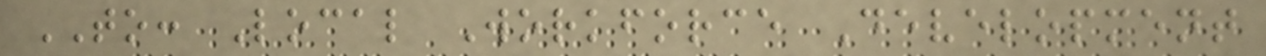TO: Local Workforce Development
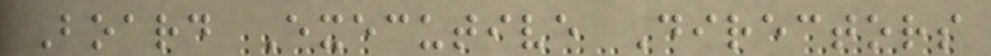Board Executive Directors
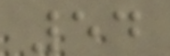54
